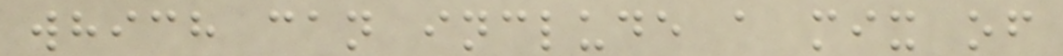which can include a mix of
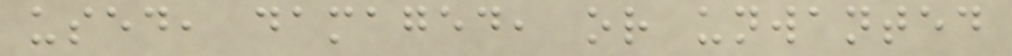used, damaged, or unwanted
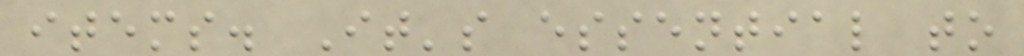items. It's essential to
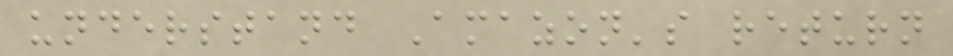understand Amazon's return
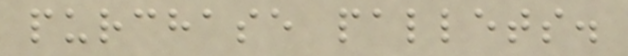purchase pallets.
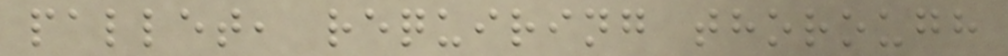pallet, requiring thorough
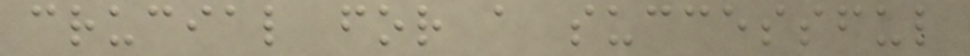crucial for a successful
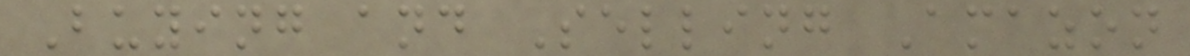Buying and Selling Amazon
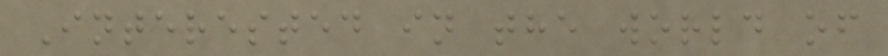Interested in the world of
